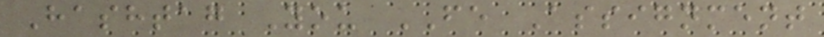Hashtag You FE Assignment
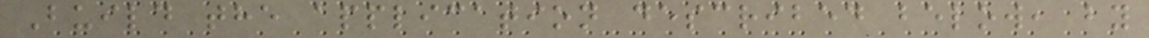Build the application described below, by
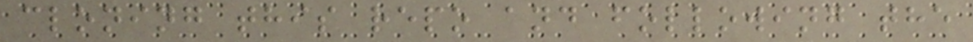cloning this repo and following the
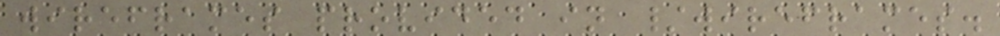wireframes provided in /wireframes.
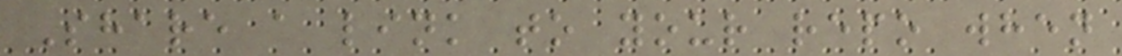Share a link to your repo when
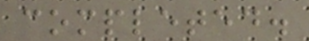completed.
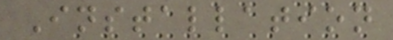Installation
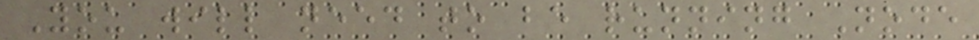You will need to be running Node
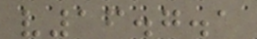v16.7.1
